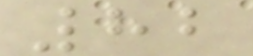82
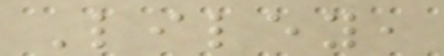Liley,
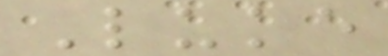Luke
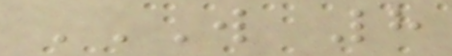W 8
